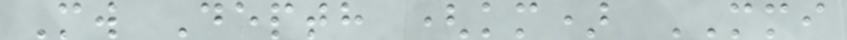Mw Depth (km) MMI
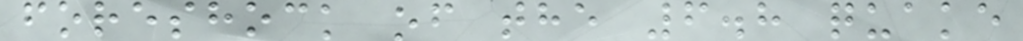foreshock of the 6.8 quake
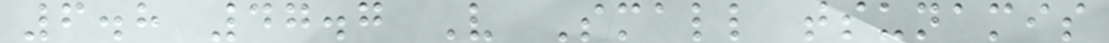6.8 47.7 V Small tsunamis
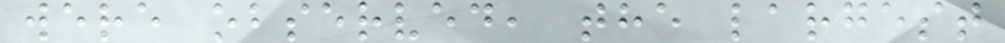were observed, the largest
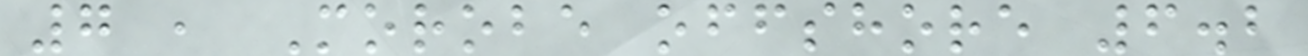7 , Morobe offshore 6.2
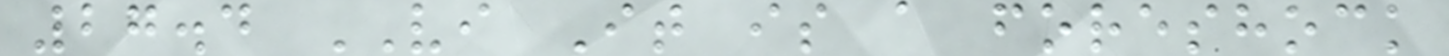27.4 VI It is a foreshock
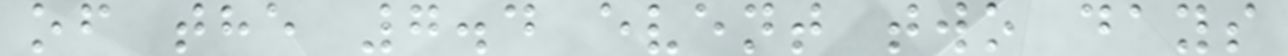of the 7.4 event two days
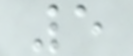5
